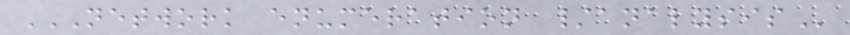NETWORK ENUMERATION /ANALYSIS
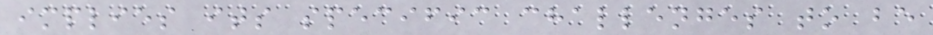implies its specific challenges to be
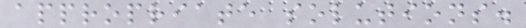appropriate solutions.
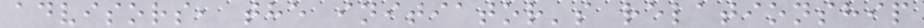advisors, the initiator's relationship
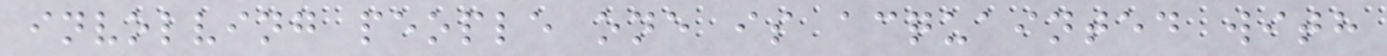involving people one is acquainted with
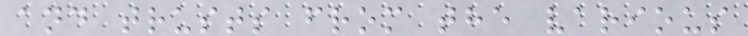and trusts from the various
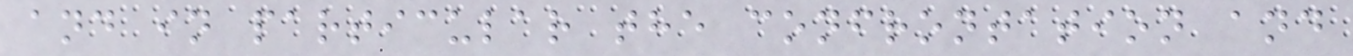and in particular the confrontation and
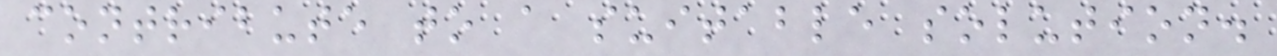contribute to a suitable solution.
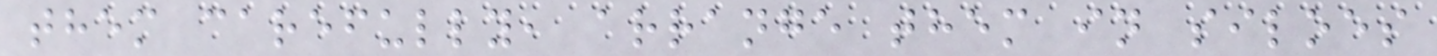them carefully, arrange them in siloes
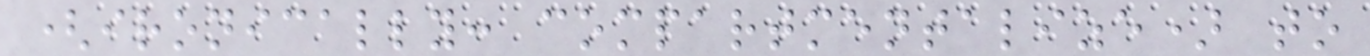(ironically: compartmentalize) to
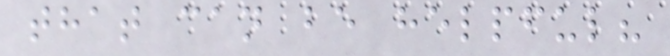that can be helpful?
